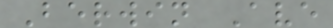Berwin Ave
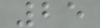25
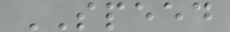SPEED
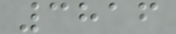3816
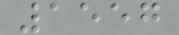1557
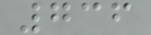736
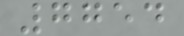7754
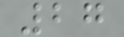27
